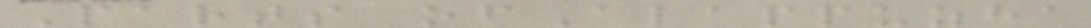Parts ofAlappuzha
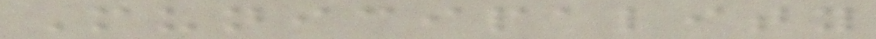Municipality
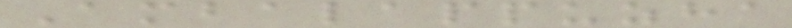Ambalappuzha
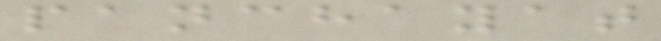panchayat
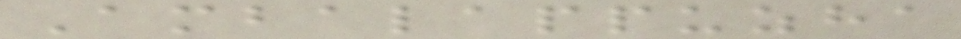Ambalappuzha
